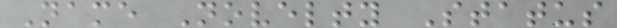Name Novelty Status
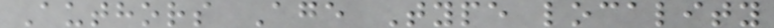Authors Age Type locality
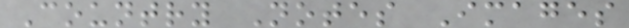Country Notes Images
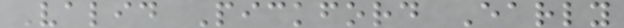Valid Pickford Early
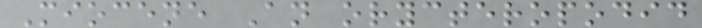Miocene An orycteropodid
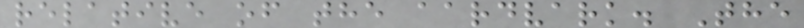relative of the aardvark. The
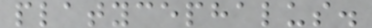platycephalus.
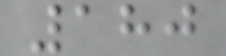180
